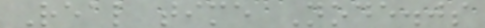Real time Node.js
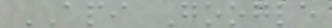API Google
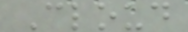Cloud
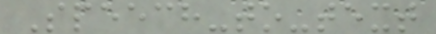Speech-to-text
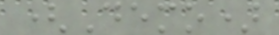(Demo)
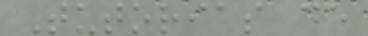Tutorias de
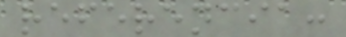referencia:
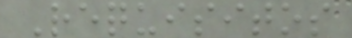Requisitos
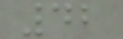42
